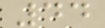44
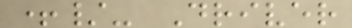+/- Driver
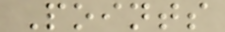Points
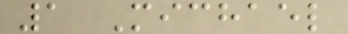1 Michael
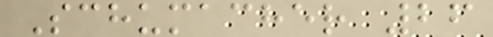Schumacher 26
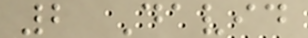2 David
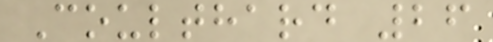Coulthard 26
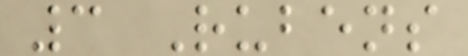3 Rubens
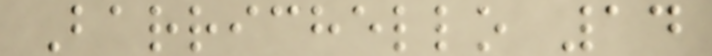Barrichello 14
